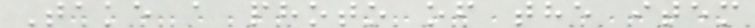Take a photo of the item
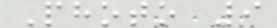Photo 9
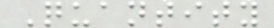Quantity
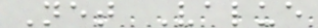Net Value
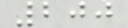200
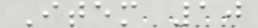Item 10
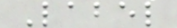Label
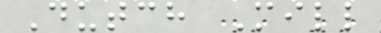Dutch Mill
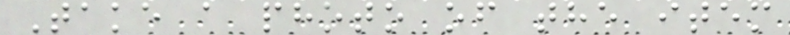Take a photo of the item
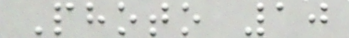Photo 10
